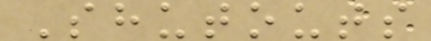Shutouts
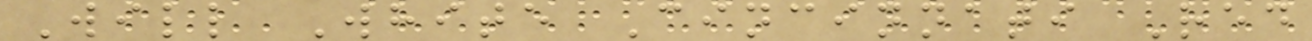Will White Cincinnati Red
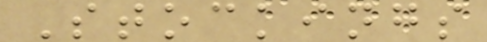Stockings
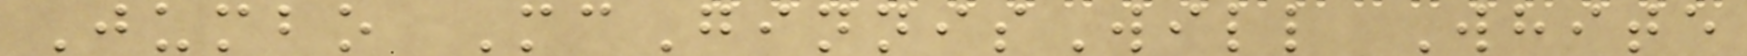Jumbo McGinnisWill White
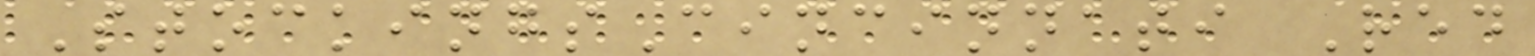StockingsCincinnati Red
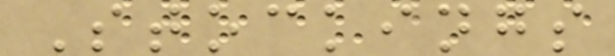Stockings
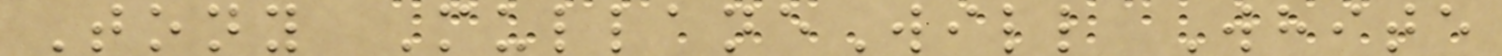Tony MullaneWill White
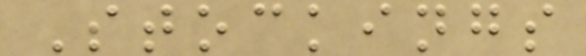Stockings
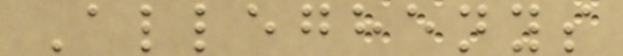Alleghenys
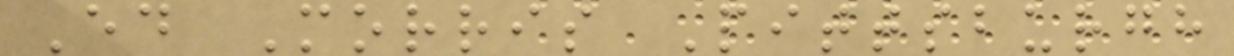Ed Morris Pittsburgh
